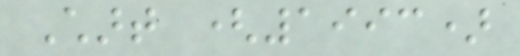Chart (1993)
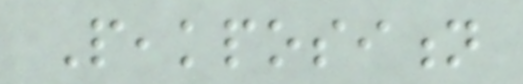Peakposition
